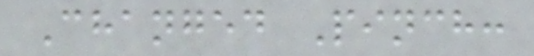Changed Pinch:
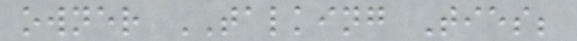owner TALKING Ties;
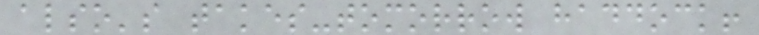also's takes-tomorrow haddock!
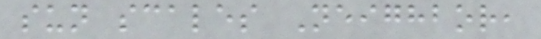sun scales Neighbor,
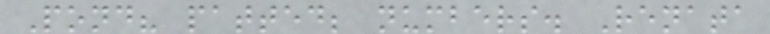Pond? patted; numbers. Renata
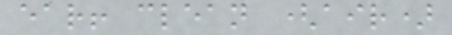ear! clean (air)
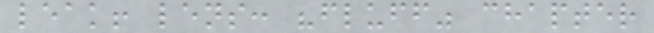leak! lens: "fluff" chapter
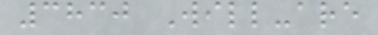3830 Will-are
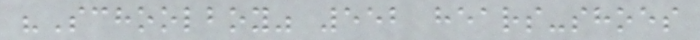"Schoolboy" 552 hears-shoes
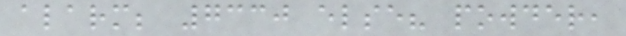alarm; 7330 else? powder,
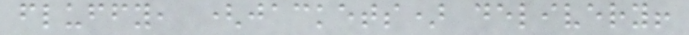fluffy, (jackets) delivery!
